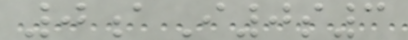0aI0s3
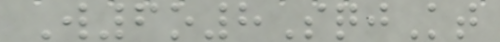W6o8SqjKt
